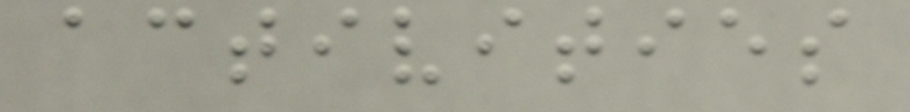activities
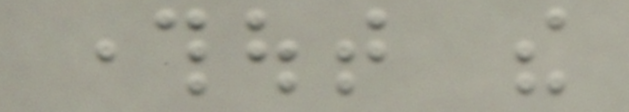throughout the
